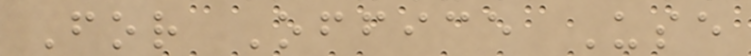For Office Use
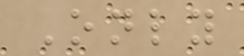Only
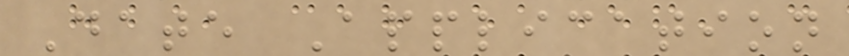Date Application
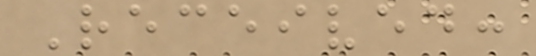Received:
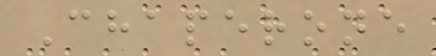Chaperone
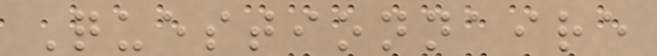Questionnaire
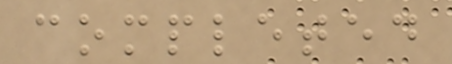completed
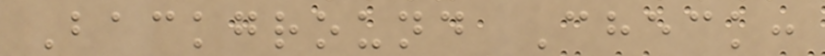Background Check:
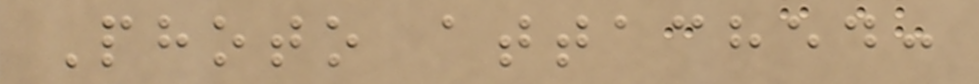Photo attached:
